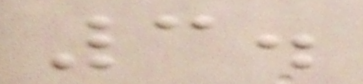3.
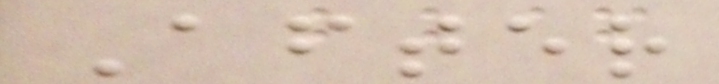After
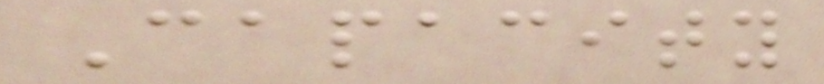Capacity
